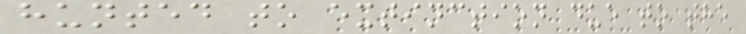hunted to extinction due to the
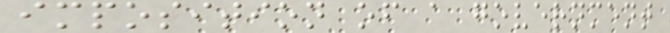imposition of a government
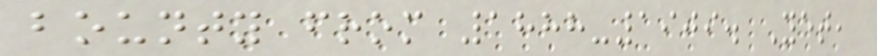bounty from 1888-1909. Yet,
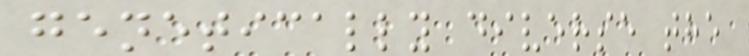genetically diverse the
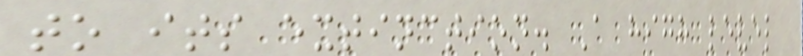to its extinction. A high level
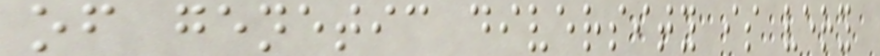of genetic diversity is very
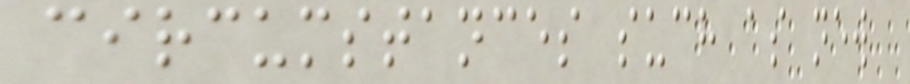circumstances such as new
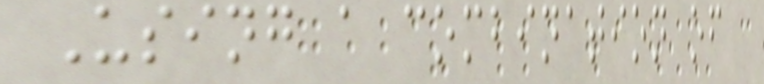Using a combination of
